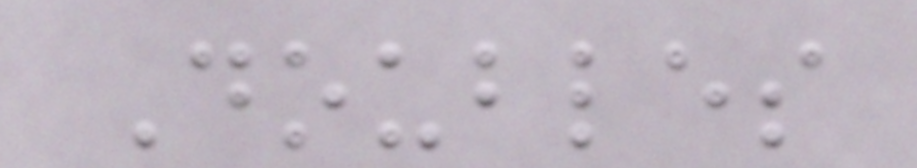Doubles
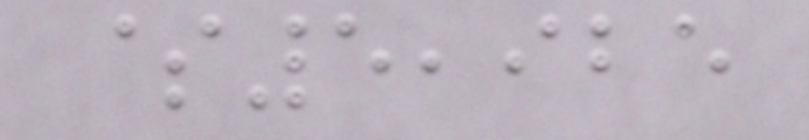$5,925
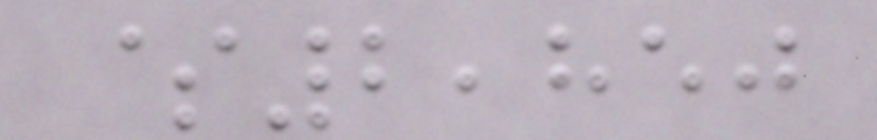$2,850
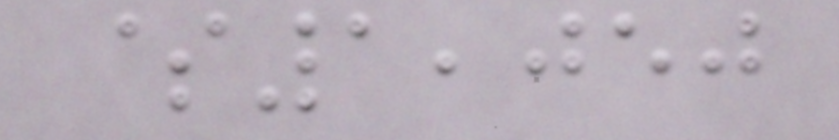$1,050
